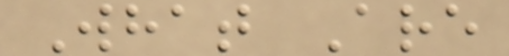What Are
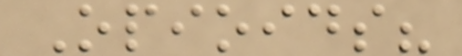Opioids?
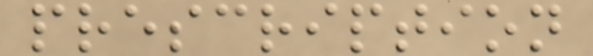prescription
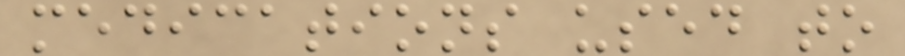medications used to
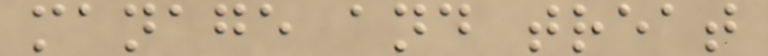manage and treat
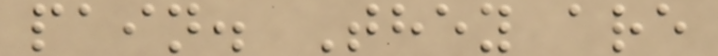pain. They are
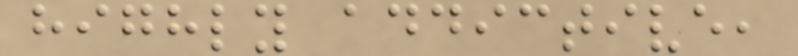highly addictive,
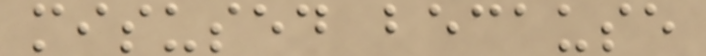misused because
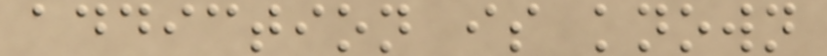addiction is known
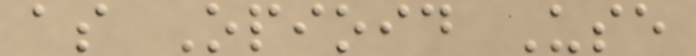as Opioid Use
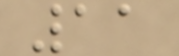11
